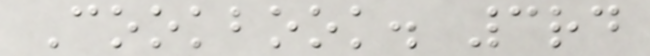Cookbook. 3rd
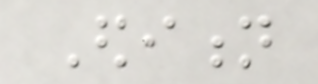Edition
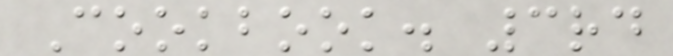Cookbook. 3rd
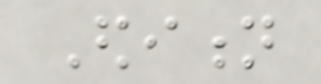Edition
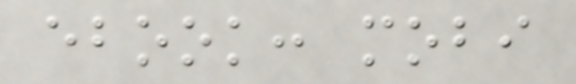ebook: mobi
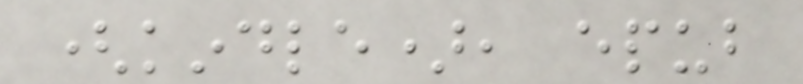(kindle), epub
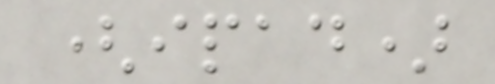(ipad)
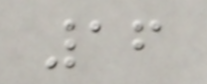16
